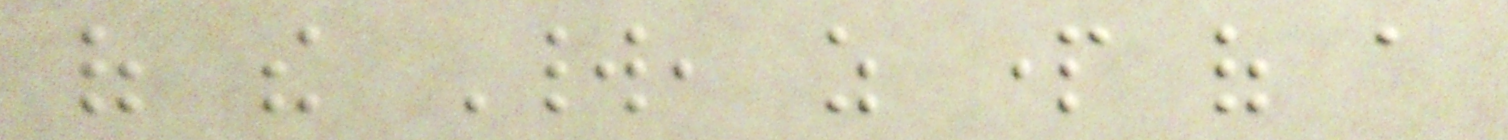of the World, as part of a
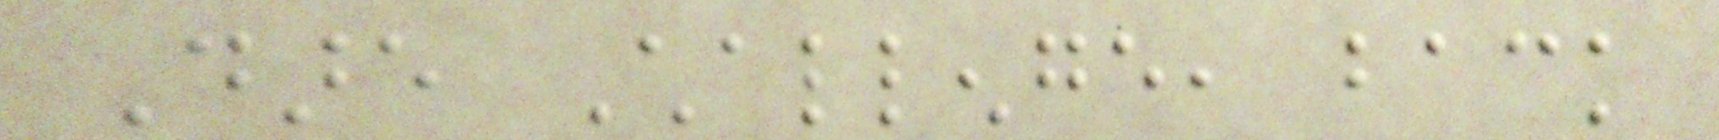Dare Challenge, back
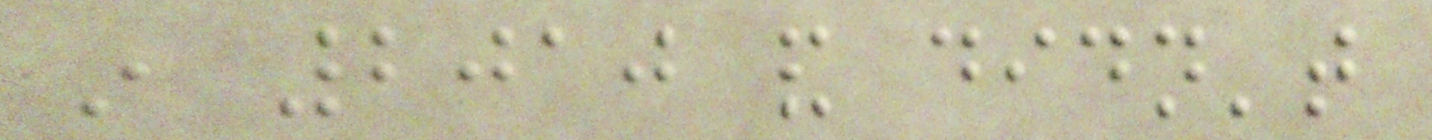in 2010 and didn't
